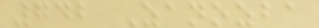742 Zanozba
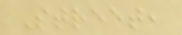Street,
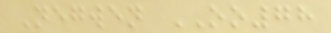Negwen OO78
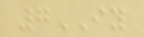7IY
